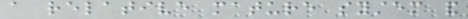a relative mature system and
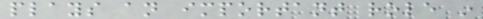plays an important role in
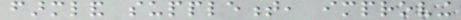farmland supplement, improving
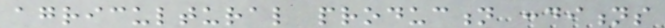agricultural production conditions
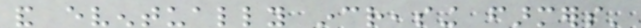and eventually increasing farmers'
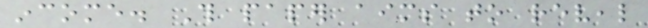income. This paper aims to reveal
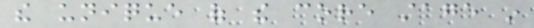the unique of the core stage in
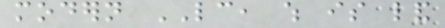modern LC, which is land
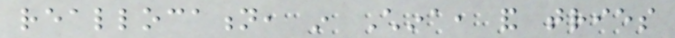reallocation, in China, and tries
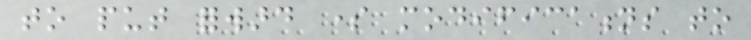to put forward some modifications to
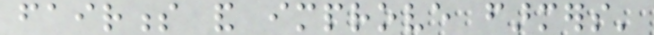fairness and improve farmers'
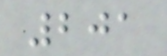201
